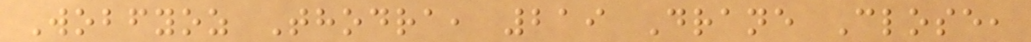Wobfyoz Thodra, 219 Drane Close,
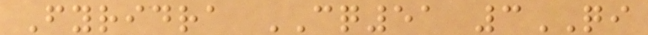Fyridra CQ51 3QI
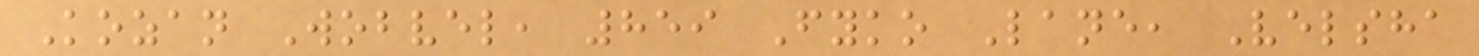Kozan Wobvel, 859 Fyko Lane, Velsha
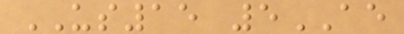US15 5AE
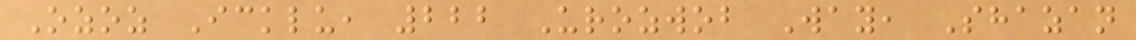Ozoz Icklu, 222 Urozwob Way, Shazan
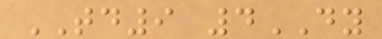TD9 4DY
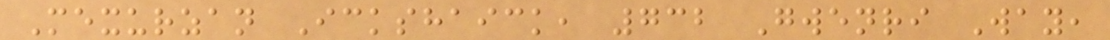Mexurzan Ickshaick, 732 Gwenri Way,
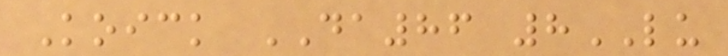Koick DA86 8LU
